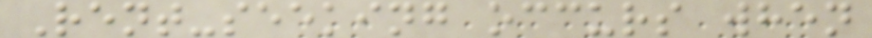Rent-seeking occurs when
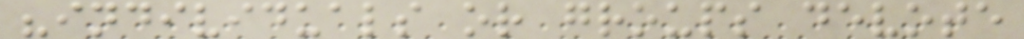"individuals or groups devote
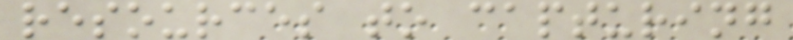resources to capturing
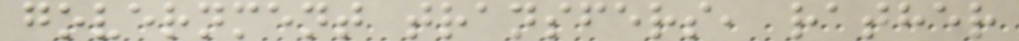government transfers, rather
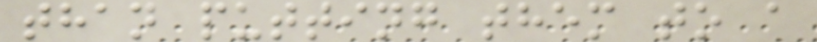than putting them to a
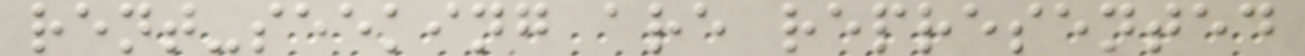rent-seeking are represented
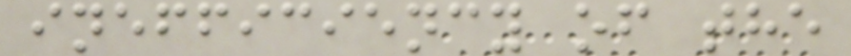inefficiency of the
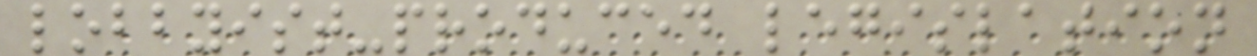lobbyist-produced legislation
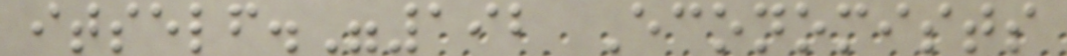itself."192 Economists
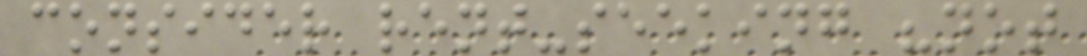consider rent-seeking "not
